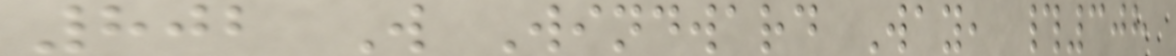802 W Windward Way, #308
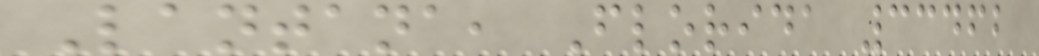Lantana, Florida 33462
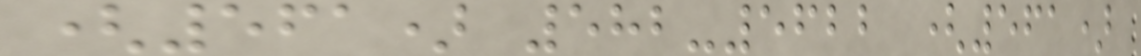(561) 582-5622 (561)
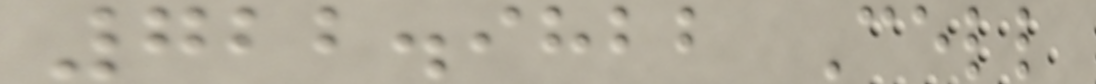722.9822 Cell
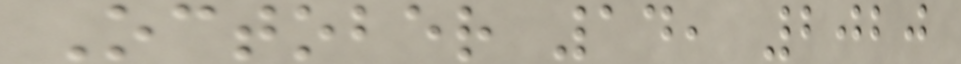October 14, 2020
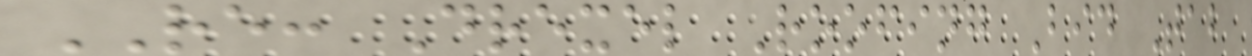RE: Drexel Roofing Bid Tab
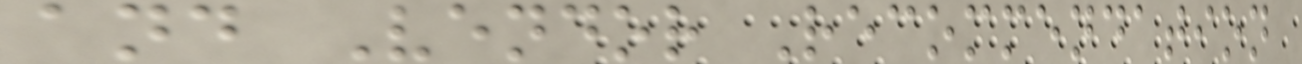and Vendor Recommendation
